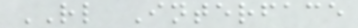RL Interface
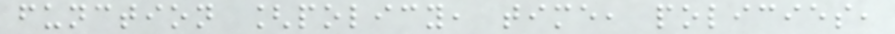function [policy, time, policies,
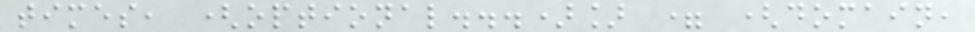times, (optional...)] = (domain,
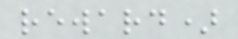reward)
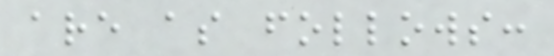are as follows:
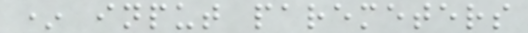* input paremeters
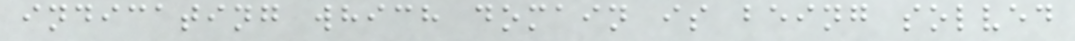indicating which domain is being solved
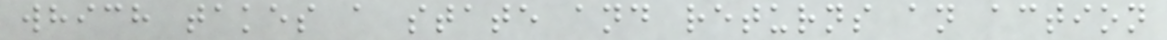which takes a state and returns an action
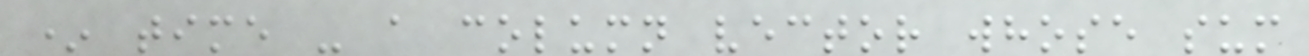* time - a column vector whose sum
